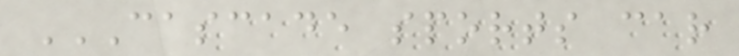CASCADE SPORTS CAR
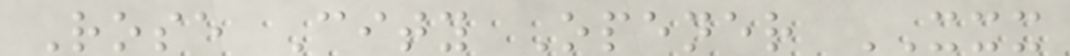Rose City Opener XXX
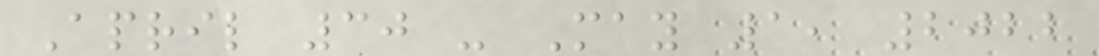April 30 - May 1, 2022
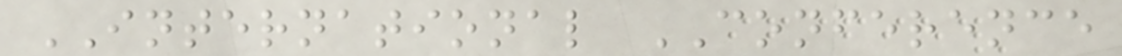INTERNATIONAL CONFERENCE
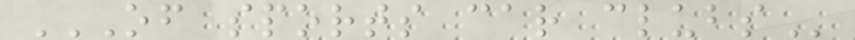OF SPORTS CAR CLUBS
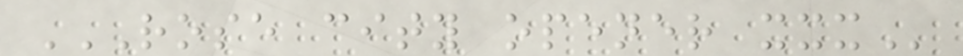ROSE CITY OPENER XXX
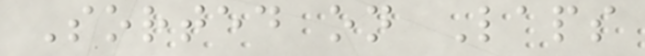Sorted on Laps
